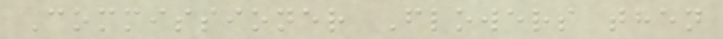Commissioner Flowers then
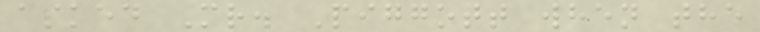asked Mr. Piggott when the
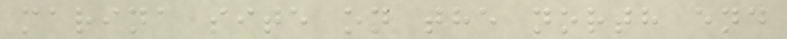marina site on the north end
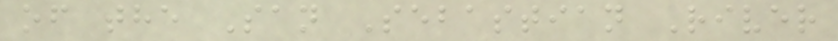of the San Sebastian River
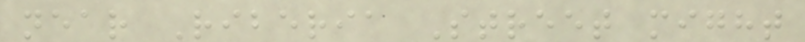near Riberia Street might
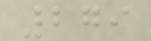279
